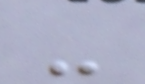-
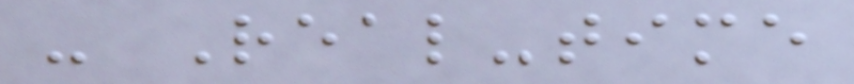- Real-time
